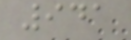941
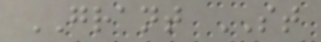GRANT ST
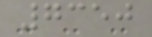7350
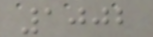1002
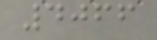4066
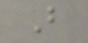B
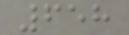658
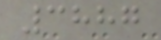3887
